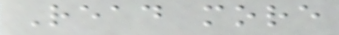Read more
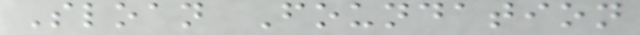Sloan Foundation
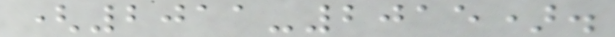(2011-2015).
